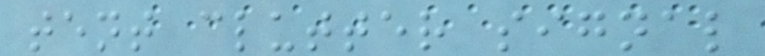tent clutter signal
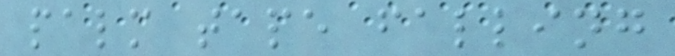palm tape falling
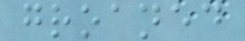groaned
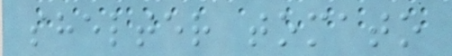shelter tomato
